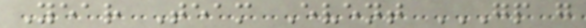Year Team Event GP G
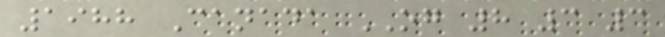1988 Canada OG 8 3 3
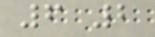6 2
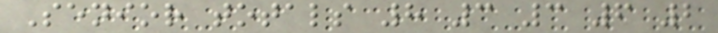Senior totals 8 3 3 6 2
